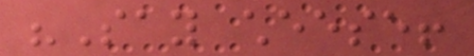"Say cheese!
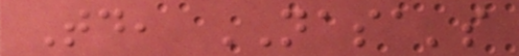Today, NASA's
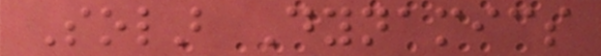Solar Dynamics
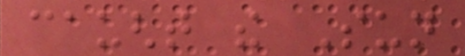caught the Sun
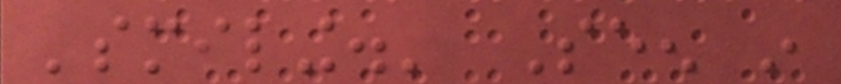'smiling.' Seen in
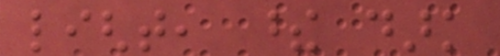light, these dark
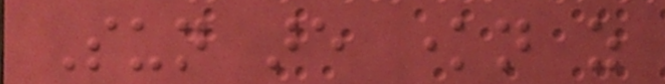Sun are known as
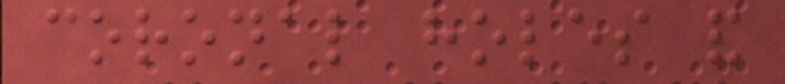coronal holes and
